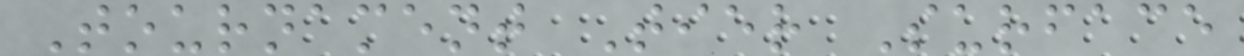Tournament Tier Surface
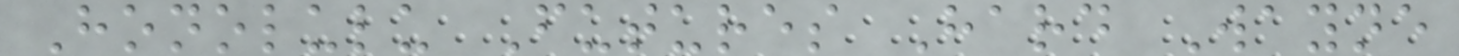Honolulu Futures Hard Wayne
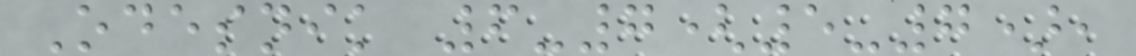Odesnik 6-7(5-7),
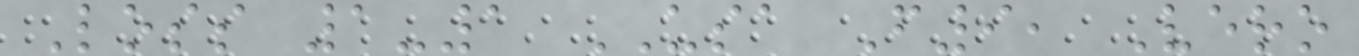Loss 1-1 USA F9, Vero
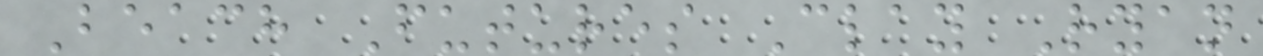Beach Futures Clay Ryan
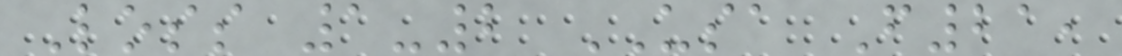Loss 1-2 USA F21,
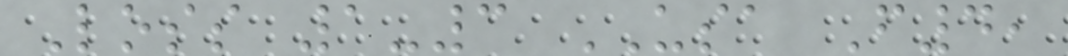Loss 1-3 USA F4,
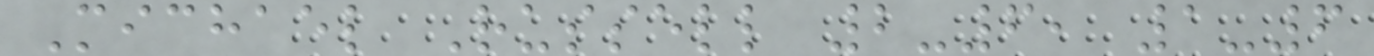Michael Russell 2-6, 1-6
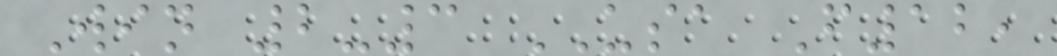Win 2-3 USA F12,
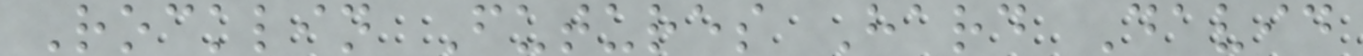Rocklin Futures Hard David
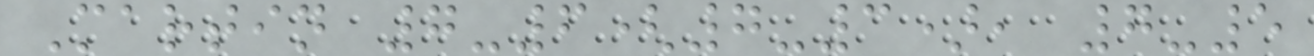Martin 7-6(7-3), 7-5
